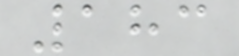183
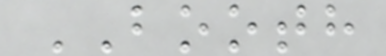BOOTH
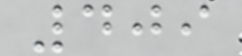409
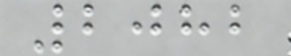2082
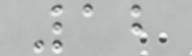12
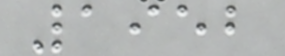1952
